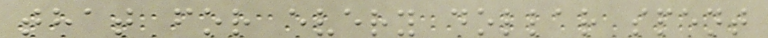that for every dollar spent
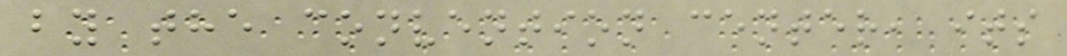by the convention center, its
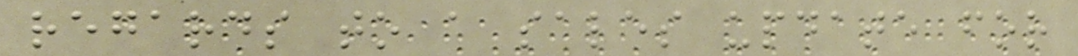regards to a sales update for
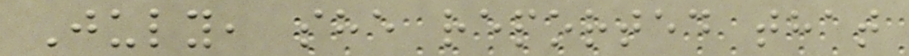July, she reported that
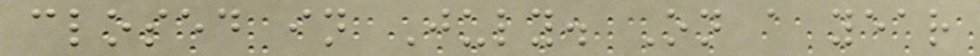closed in July. On a year
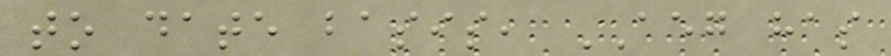to date basis, AEG has
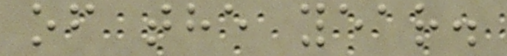of the year.
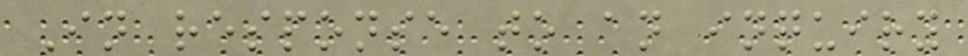In response to an inquiry
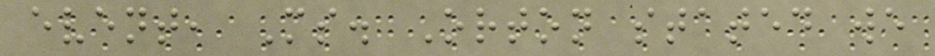event, Ms. Orton stated we
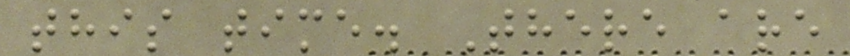this time. There are
